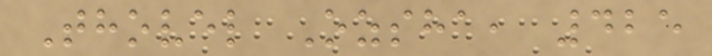Thovel Ozsha, 425
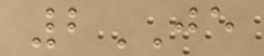2JE
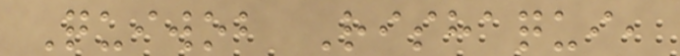Quiwob Rishaqui,
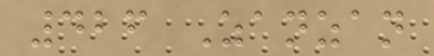426 Zanzan
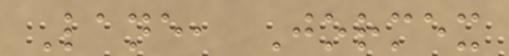Lane, Jormex
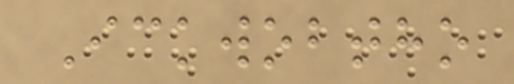Ickwobtho
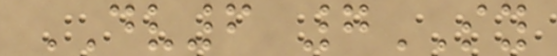DV6 7SY
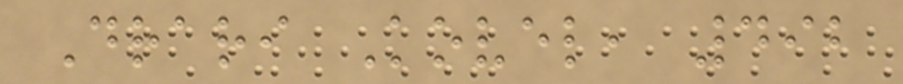Drari Kovel, 492
